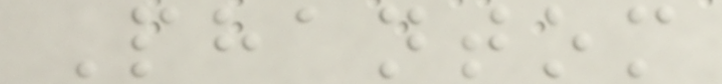Phantom
